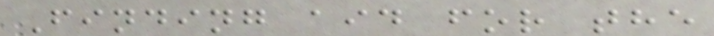Finding aid for the
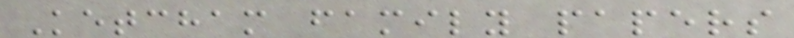Ketcham family papers
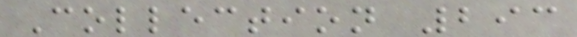Collection 293
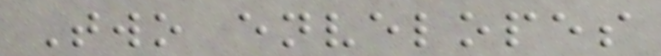Two envelopes
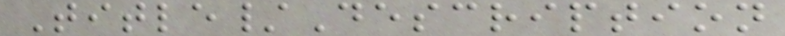Title/Description
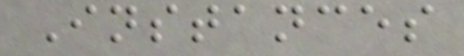Instances
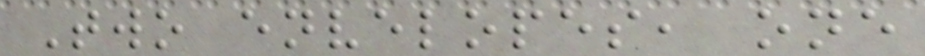Two envelopes, one
